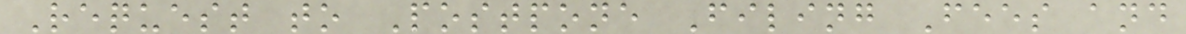Request to Postpone Filing Fees and
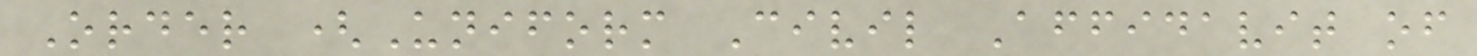Order (Uniform Civil Affidavit of
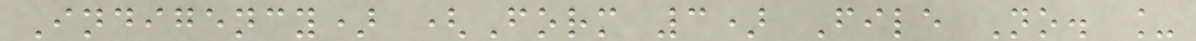Indigency) (Form 3) File No. _
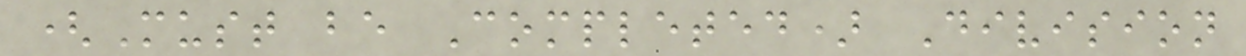(Must be Completed) Division
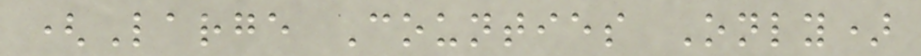(Large Counties Only)
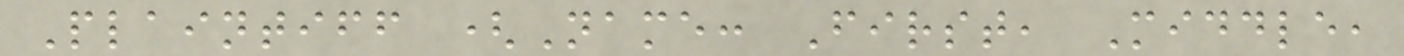Plaintiff (Name: First, Middle,
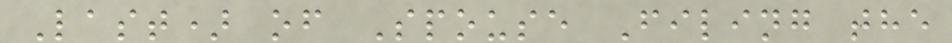Last) of Spouse Filing the
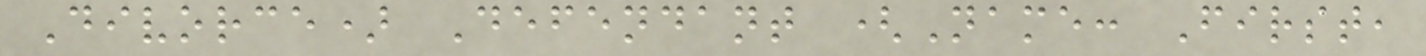Divorce) Defendant (Name: First,
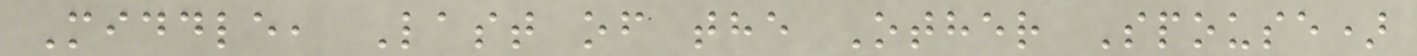Middle, Last of the Other Spouse)
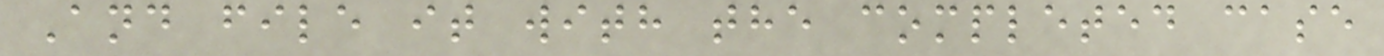And file it with the completed case
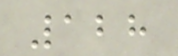128
